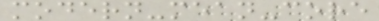modern-mean-core
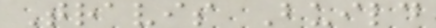Travis Build
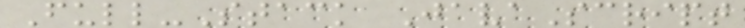Full-Stack JavaScript
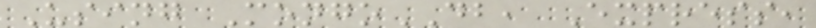Using MongoDB, Express,
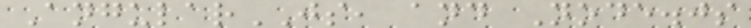AngularJS, and Node.js
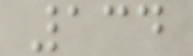134
